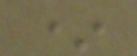*
